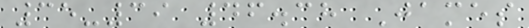35-39 46.38 James
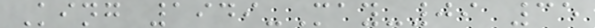King 1949-May-09 35
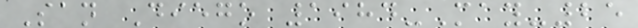San Diego 1984-May-25
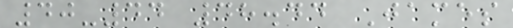40-44 48.44 James
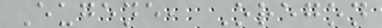Eugene, Oregon
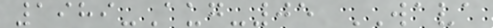1989-Aug-05 WAVA
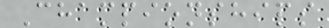Championships
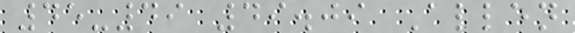45-49 49.09 Allen
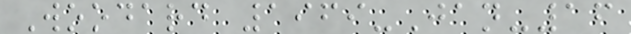Woodard 1969-Jan-16
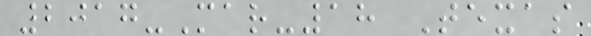2017-Mar-18 Texas
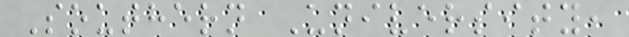Southern University,
